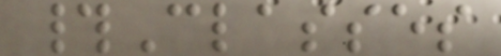#Classes
